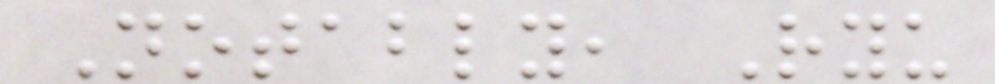Notably, Ryu
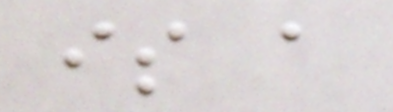is a
